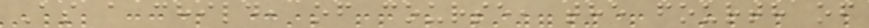As a child, of course, the fourth of
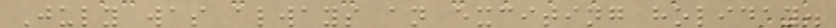July was always an exciting holiday.
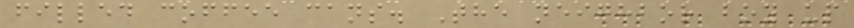filled coffee cans. The neighbor boy up
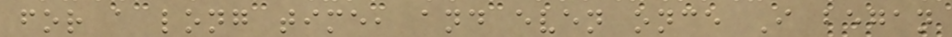for a long time, and even once I began
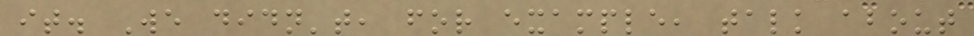it. We didn't, for example, talk about
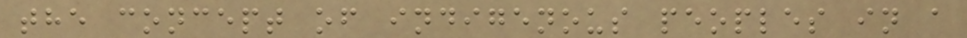the concept of indigenous peoples in a
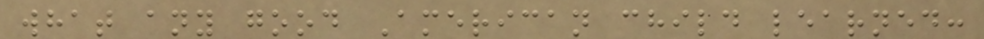what any good American child learned:
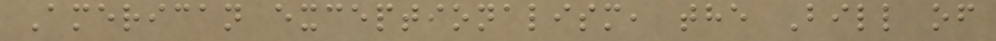American exceptionalism, the Bill of
